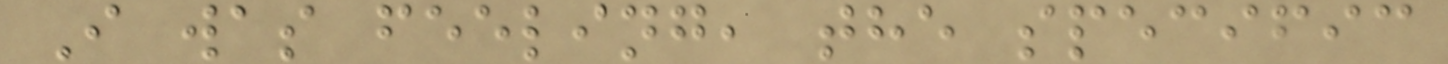I was feeling, the specific
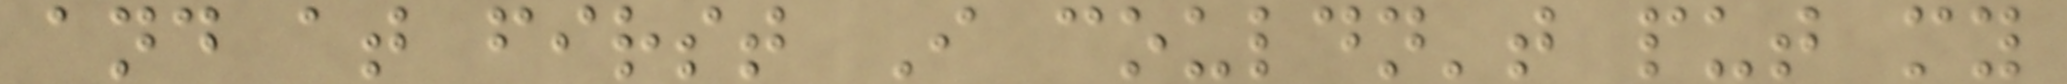and at first I couldn't put my
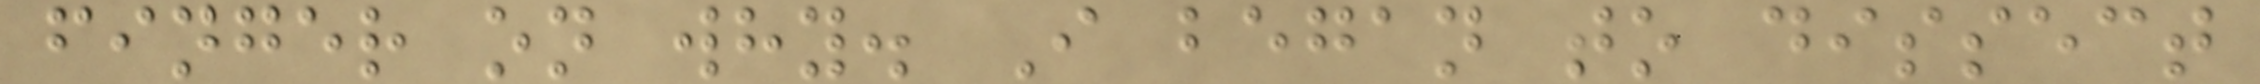finger on why. I began to dissect
